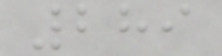289
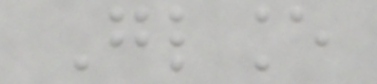Glance
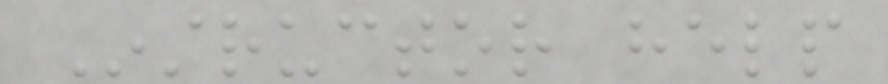Instructor help
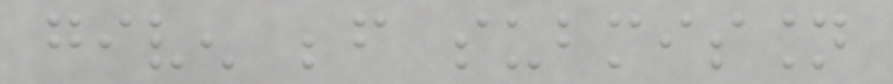given before submission
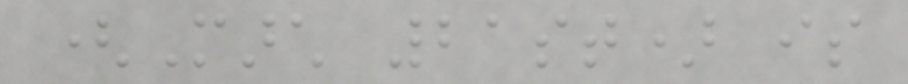(March 21st) is
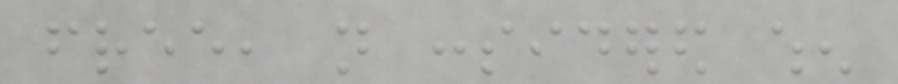free, not considered when
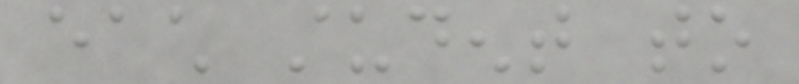each student to
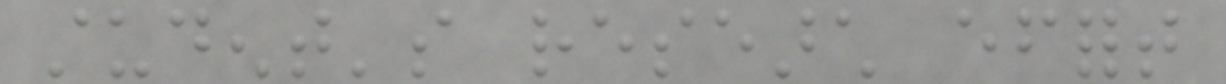student's research effort
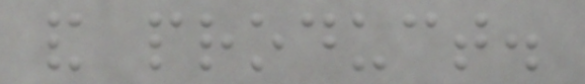and product.
